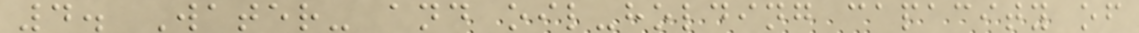4. Water- and oil-holding capacity of
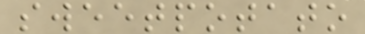sweetpotato
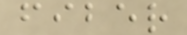fiber
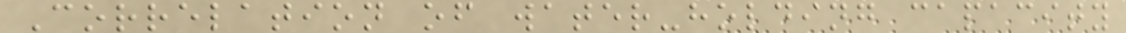Correlation of water-holding capacity
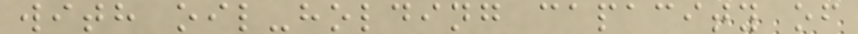with oil-holding capacity of
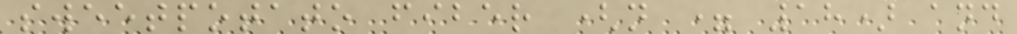sweetpotato fiber (n = 18) and
